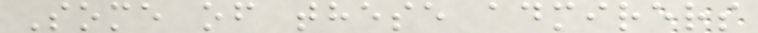Some of these admirers
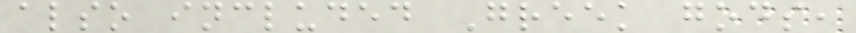also included Greek gods,
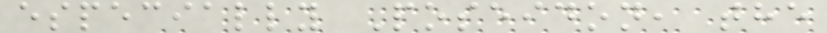especially Poseidon, the
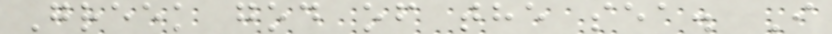Greek god of the sea. I
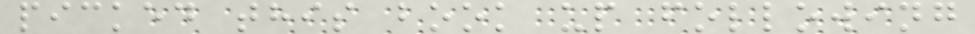picked this book up following
